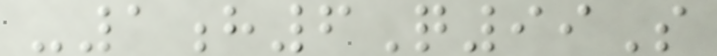-1h6Q99S
